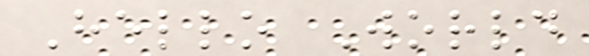Hello World
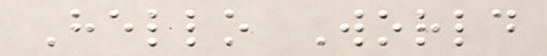Hello World
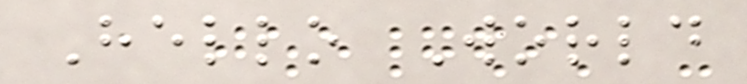Hello World
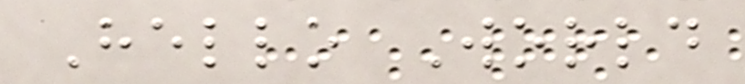Hello World
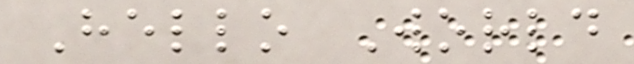Hello World
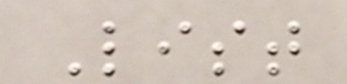List
